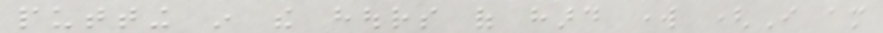putting in the hours of hard work (I am
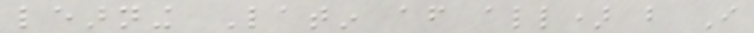learning Latin after all) but I
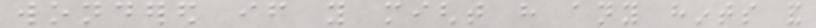wondered if you might have any hints and
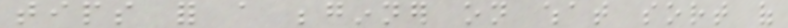tips for a beginner on what sort of
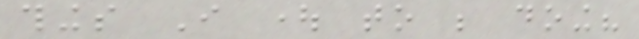things I ought to be doing?
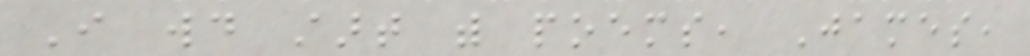I would start with poems, James,
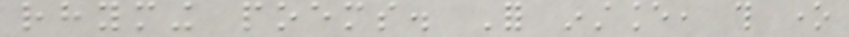rhyming poems. For instance, this one
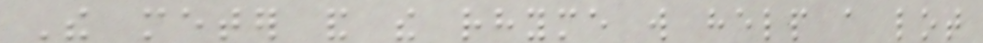The meter and the rhyme will help a lot
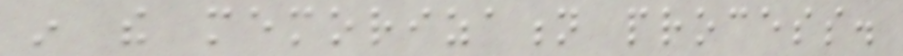in the memorization process.
